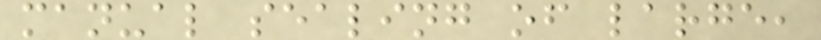manual sealing of large,
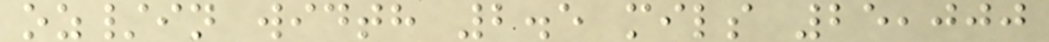oz/in width 2.5 mils 25,000
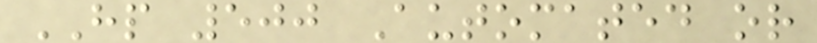HP 500 Automated or
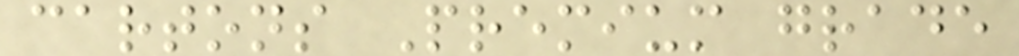cartons Premium grade
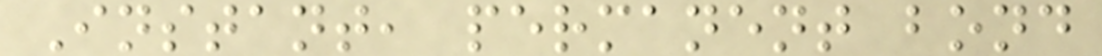Instant, permanent bond
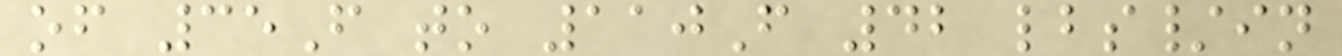of 35F to 110F 42 lbs/in
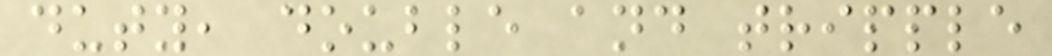duty, double and tripple
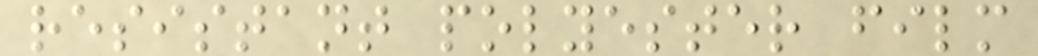resistant polyester film
